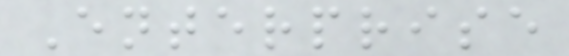Enterprise
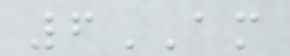6AM
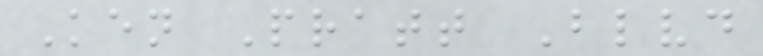Ken Pratt Blvd
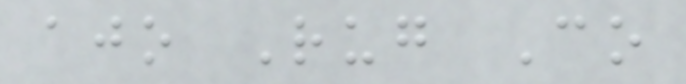ajo Rug Co
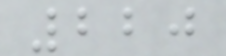220
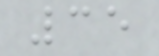35
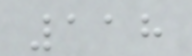118
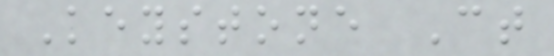Keystone Ct
